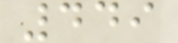449
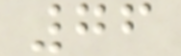76
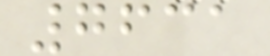7631
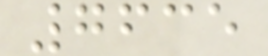7635
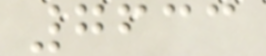7633
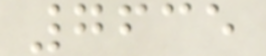7635
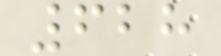628
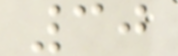30
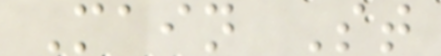Main St
